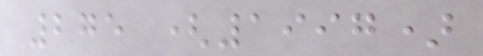275 (1997)
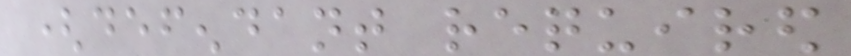(defendant required
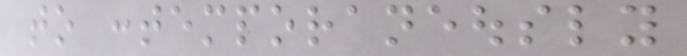to contemporaneously
